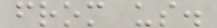from us.
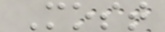Most
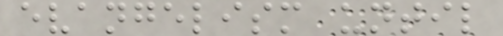evangelism until
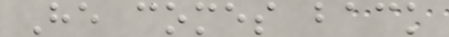He comes back
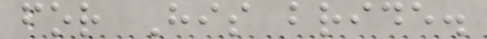for His bride.
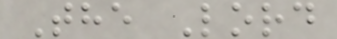The Lord
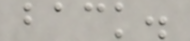back.
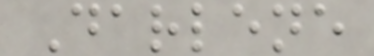Darlene
